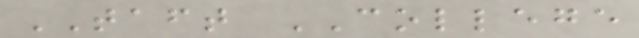TAFT COLLEGE
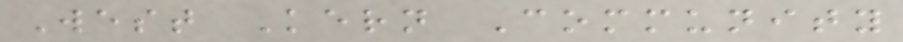West Kern Community
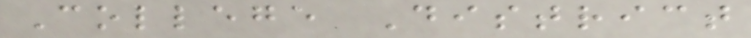College District
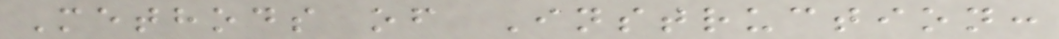Methods of Instruction:
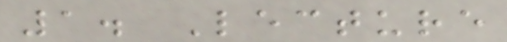1. Lecture
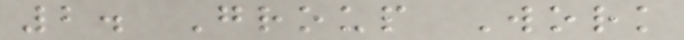2. Group Work
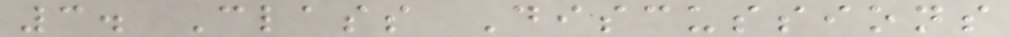3. Class Discussions
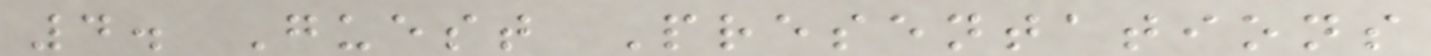4. Guest Presentations
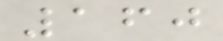160
